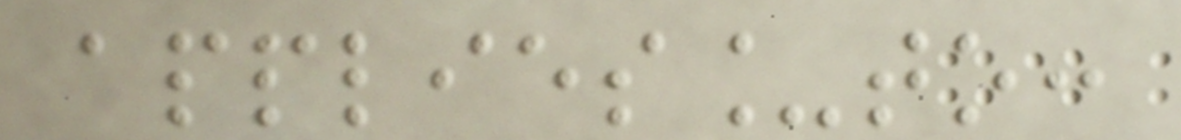applies_to:
